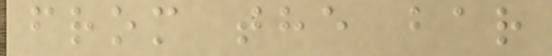from the bar
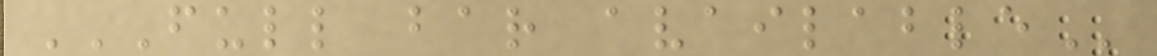FULL BAR AVAILABLE
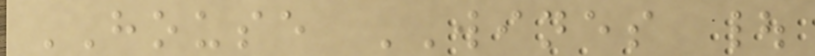HOUSE WINES |
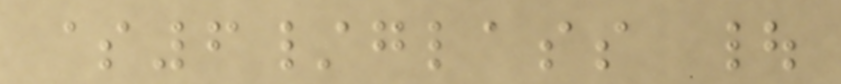$6/glass |
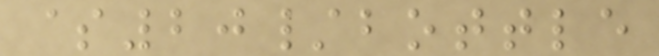$20/bottle
